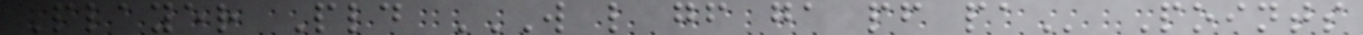Player Pld W L GF GA PF PA Points
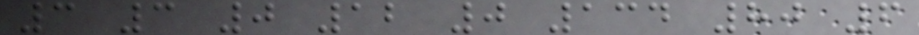3 3 0 12 0 134 80 6
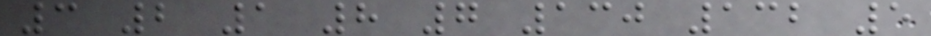3 2 1 8 7 130 132 5
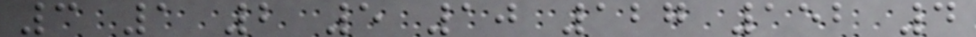3 1 2 5 10 127 152 4
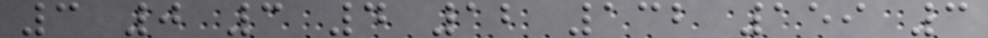3 0 3 4 12 132 159 3
